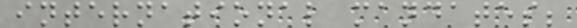international mandates;
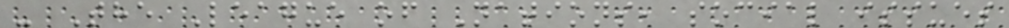- The League of Nations, social issues
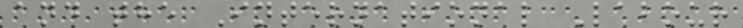and the International Labour
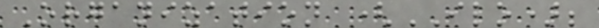Organization (ILO);
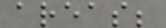areas;
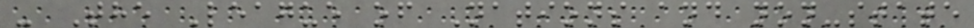- The League of Nations and non-state
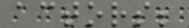actors;
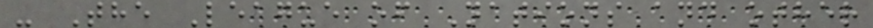- The League of Nations and other
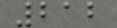212
